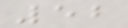52
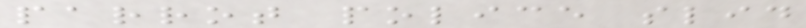parrot police slid
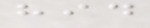hid
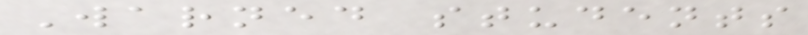Warned students
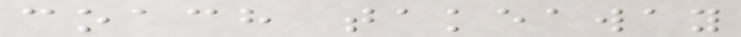coach takeaway
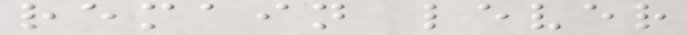remain lever
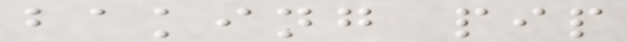baking pip
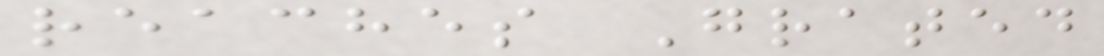reaches Grated
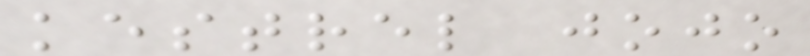kestrel jojo
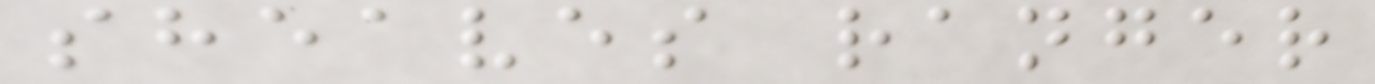sheaves ranger
